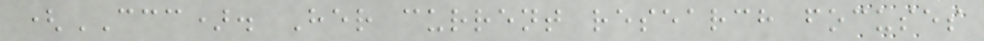(CCC). Her current research focuses
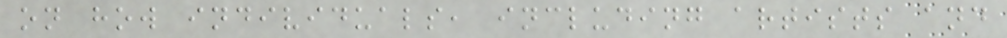on how individuals, including artists and
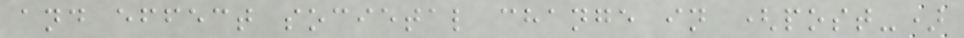and effect societal change in (post-)
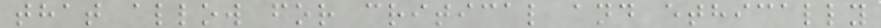that allow for critical and ethically
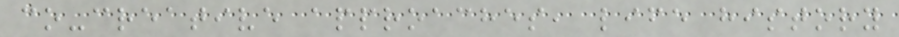co-creative approaches, life history
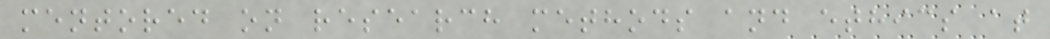mentored on research methods and ethics at
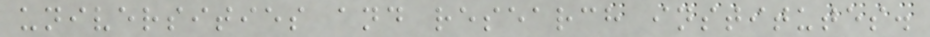universities and research institutes.
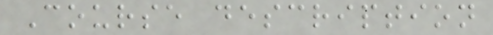Course description
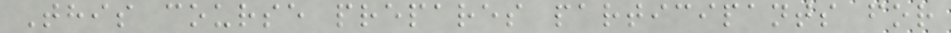This course prepares participants for
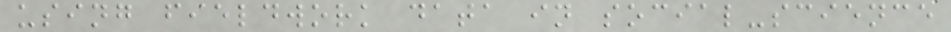using fieldwork data in social-science
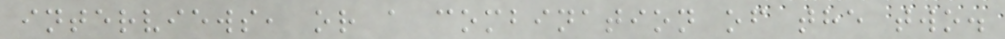interviews, or a combination of the two.
